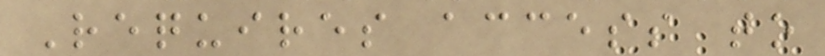Requires access to
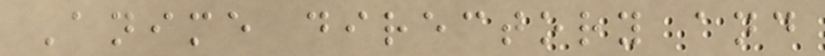Anime directory and
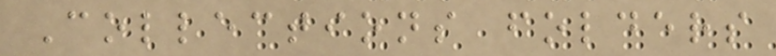Collections folders
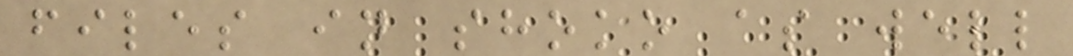files in shoko as well
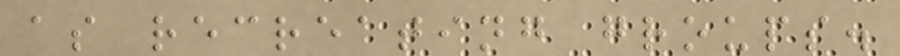as recreating groups.
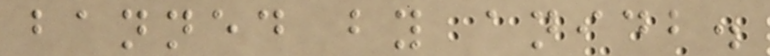banned by anidb.
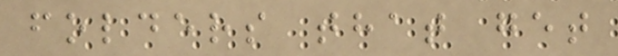folders that get
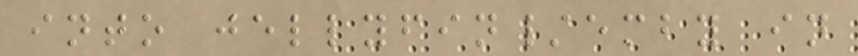into jellyfin/emby in
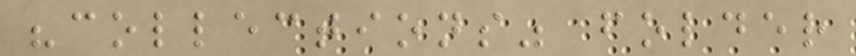"collections" folder
